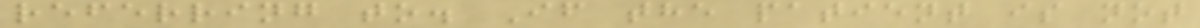referring to. If the patient is not
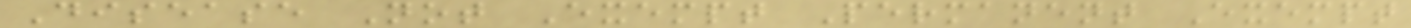Disease Not Exempt Permanent Exempt
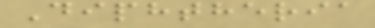Diphtheria
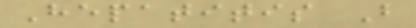Hepatitis B
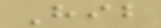Hib
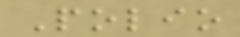Polio
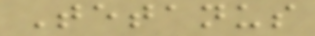Tetanus
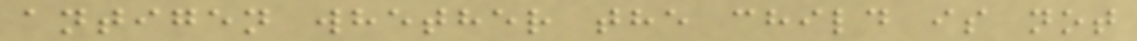antigen whether the child is not
